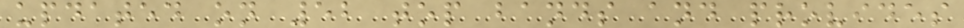updated on 52 top bands and provides
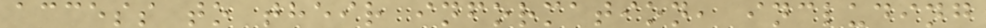access to their information, including
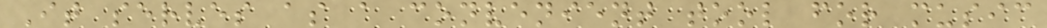It serves as a convenient tool for music
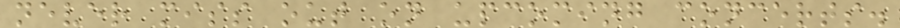never miss out on upcoming concerts.
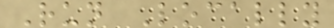Run Locally
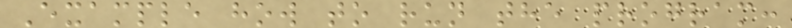Example how to run the program:
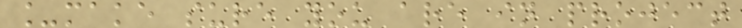_make sure you are in project
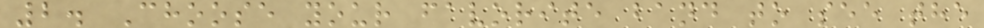2. Choose your favorite band to see the
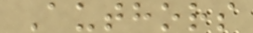Authors
